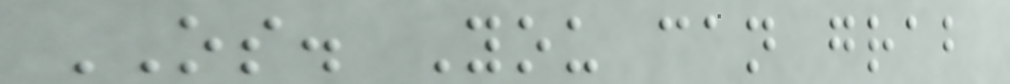OS. You can grab
